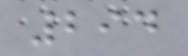294
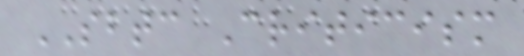SBTC Criticism
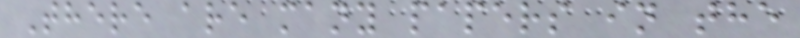There are many papers in the
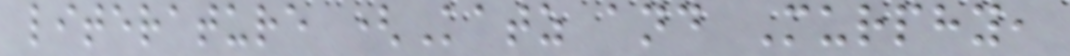literature (Katz and Murphy,
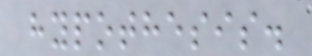hypothesis.
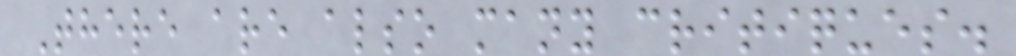There are also many critiques.
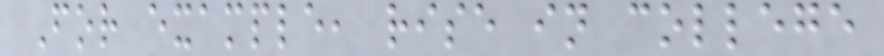For example, rise in college
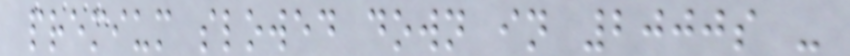premium slowed down in 2000s -
